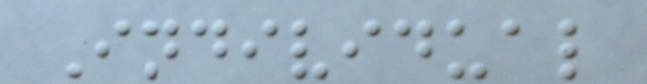Individual
